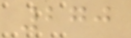270
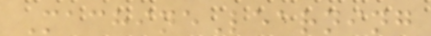MachineLearning
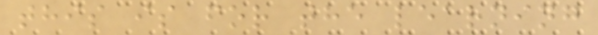this is for the learning
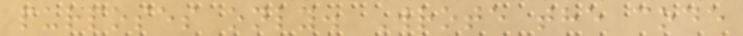purposes only. Wrote the code
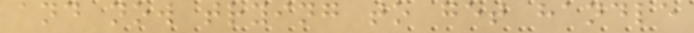and now trying to get handle
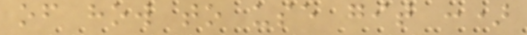of how to use git :)
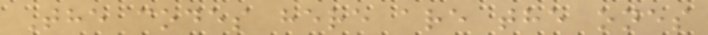The codes here are the ones
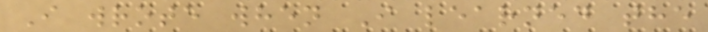I wrote when I learned the
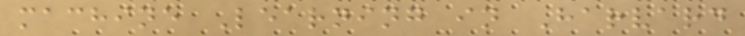machine Learning in Harvard
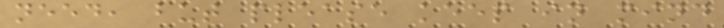need, but please keep in mind
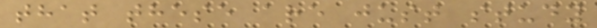that these are just study
